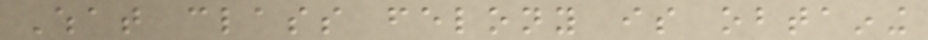What class felony is obtaining
